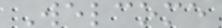Welcome
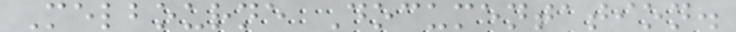Melbourne Documentation.
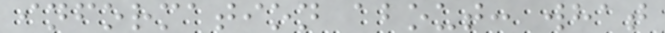information about: what
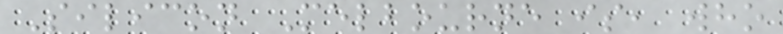Silicon Melbourne is, who
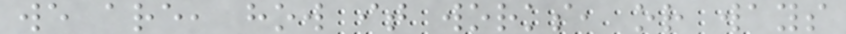we are, how it works, or ways
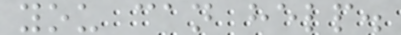you can help.
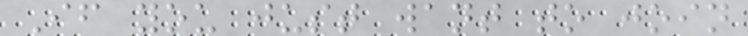If you just want to join
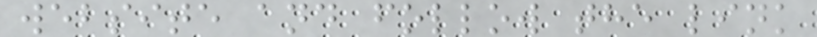website and follow the link
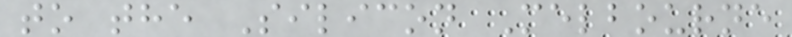to the Silicon Melbourne
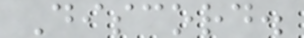Discord.
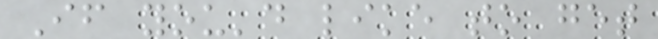If you'd like to get
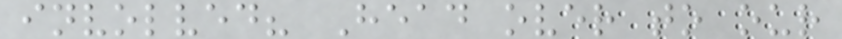involved? Head over to our
